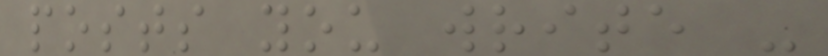posts you write -
